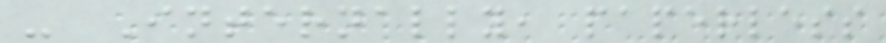- Internally, paperless
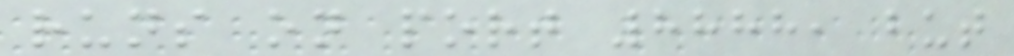runs on port 8888, but
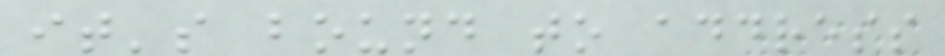it's bound to address
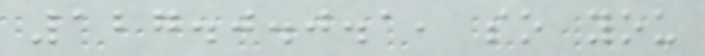127.0.0.1, so you
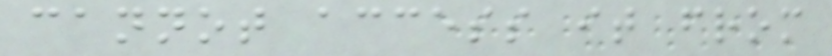cannot access it from
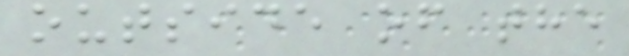outside of the
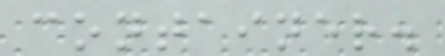container.
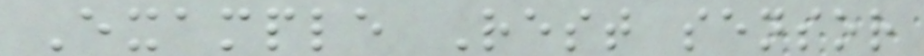Example Rest sensor
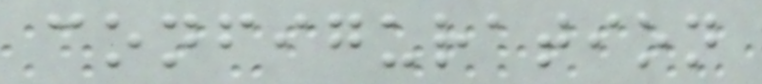configuration
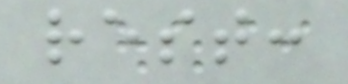rest:
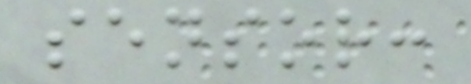sensor:
